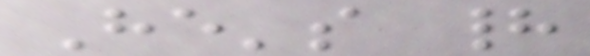He's had
